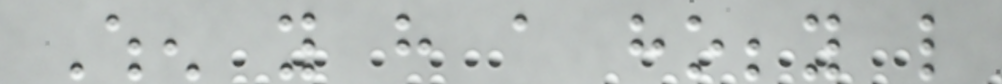When you have a hobby like
